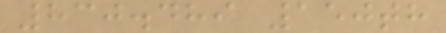830.489 150th
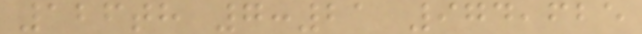126th 7:21 974,625
